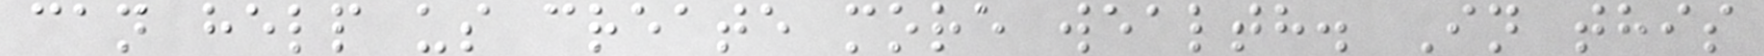can help us create more wealth. In this
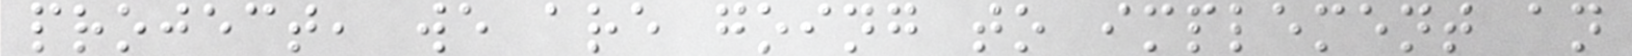project, we are going to implement an
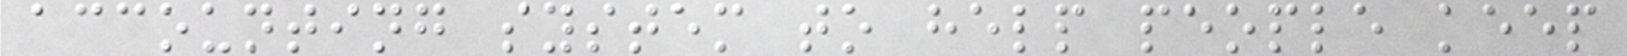accounting system to help people keep
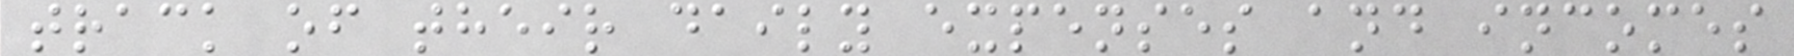track of their daily expenses and incomes
